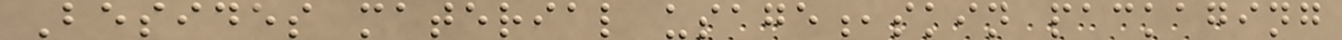Besides material usage,skin packaging
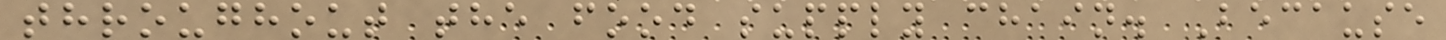throughout the food supply chain. Because
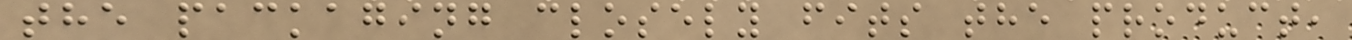the packaging closely fits the product,
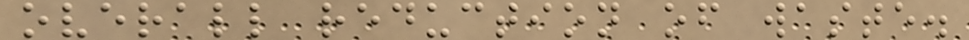overall reduction of waste.
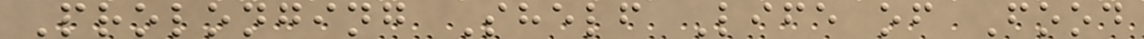Prolonging Shelf Life of Food
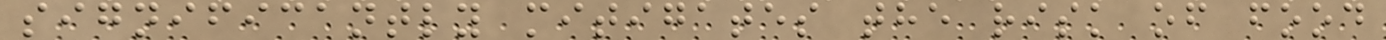significantly mitigates the risk of food
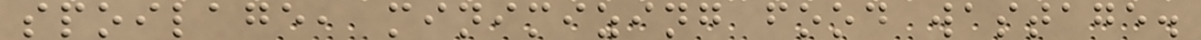spoilage, minimizing food wastage.
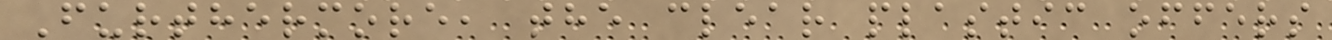Furthermore, the clear plastic offers
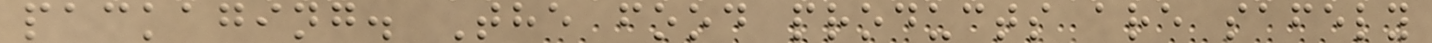packaging. The food products are safely
